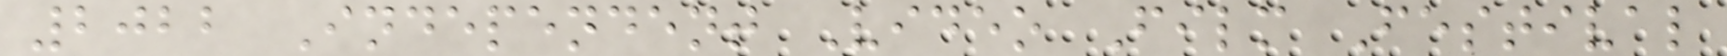2022 Independent Video Film Festival
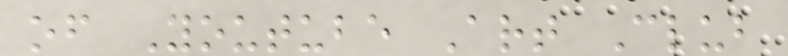of Youtube Art Club
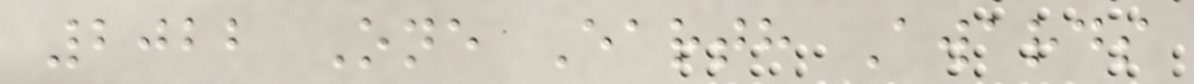2022 One Earth Awards
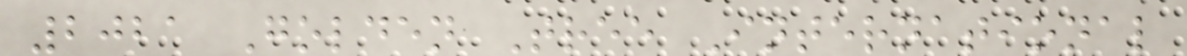2021 Golden Tree International
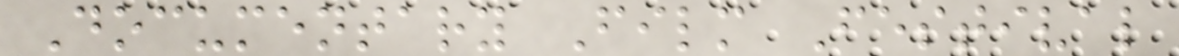Documentary Film Festival
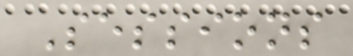Sessions
